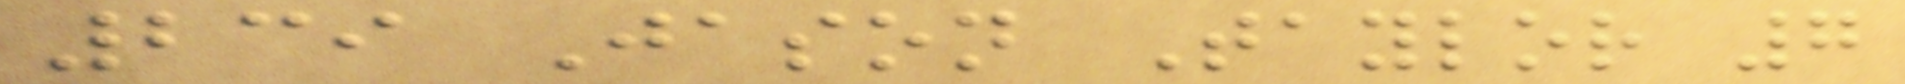239 Jason Taylor 7
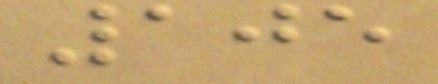105
